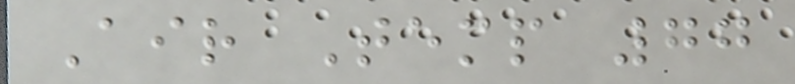Air Temp 77
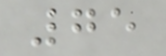75
